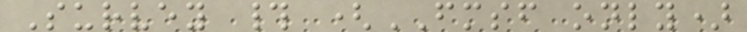Survey # (FMSF only)
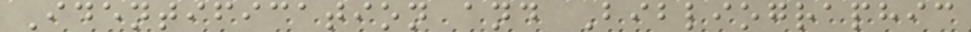Identification and Bibliographic
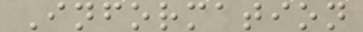Information
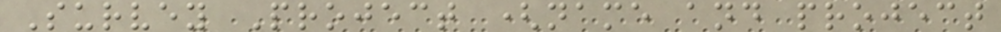Survey Project (name and project
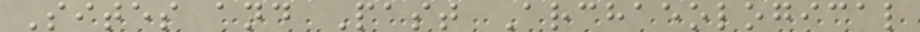Sites and Past Archaeological
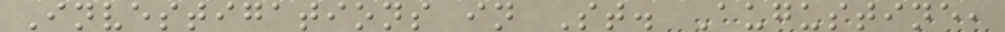Investigations in St. Augustine,
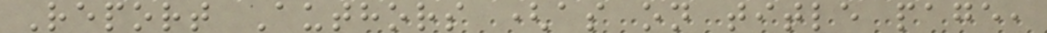Report Authors (as on title page,
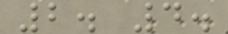2. 4.
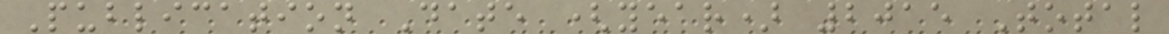Publication Date (year) 2015 Total
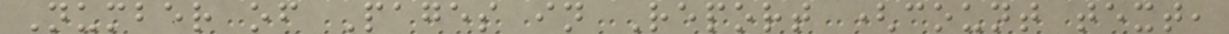Number of Pages in Report (count text,
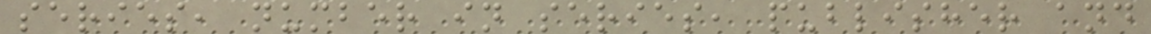series, number in series, publisher and
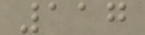117
